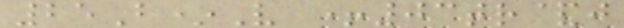25B*V +03tr&j
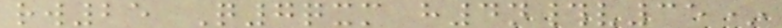rw25 Q7qxm h4n#v35*
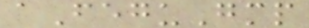aFeguGmp
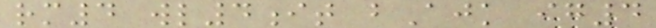rm4 wl4it bAjk ig4
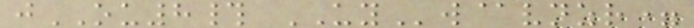jOU8# UYw@vnzr=
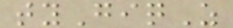tyGiqZ
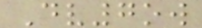Dv7ow
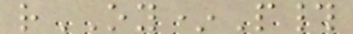rOY*P#
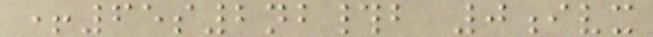+65s2nb#b 0ivx
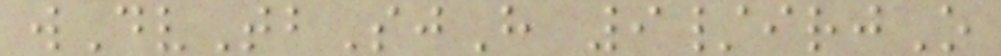wDvTbSjH 9/irjO
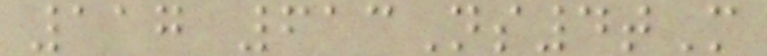117 613Ns4tM
